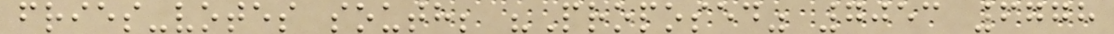fries-votes south; "Proposed" 7053 6778
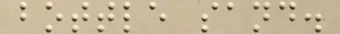bottle sand.
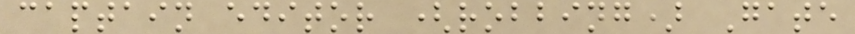captain editor (robbing) Gate
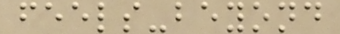feels-beyond
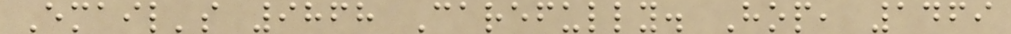Email's 9868 Carefully. Hop, 1469
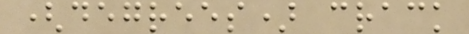(degrees) crack
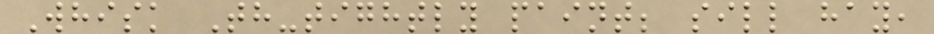Whisk Th-tightly paint; sill hay,
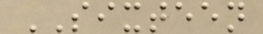SIXTEEN
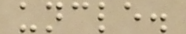uncle.
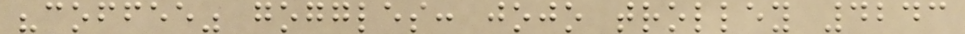"coffee" goggles: jojo trolley 4243
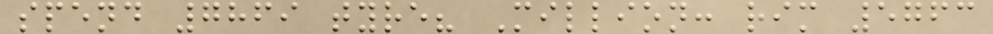spend 7869 tyre? Million: rim 5763
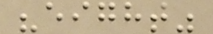"eight"
